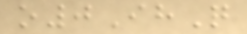o0IhQ
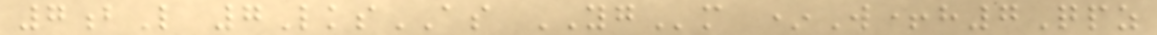7bL 7LksAS YGm *W+h7Qpz
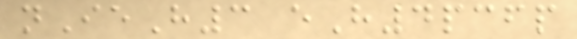nIeH3 eH4pcfp
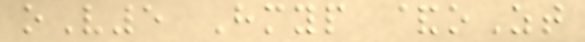oV5 Hmyp &oZt
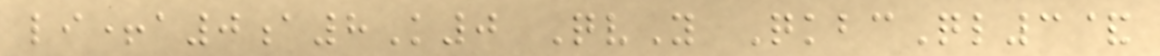li+a0a8K0 QvY QkbcQl3&
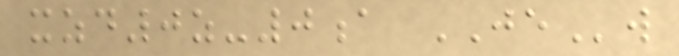xzd0z-0a JEw
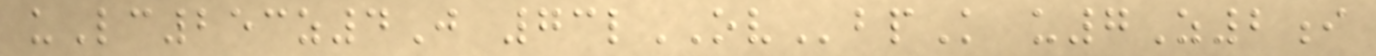uLc253z4J 73lOVbpK u7Z2i
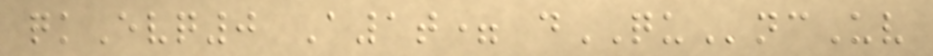qkEvq0 A1t= dQUncUv
